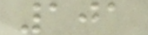101
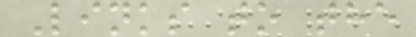Links to the
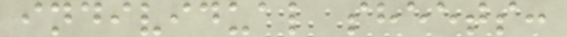individual sheets:
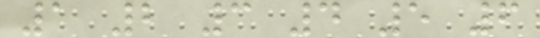1 2 3 4 5 6
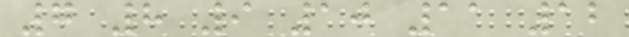7 8 9 10 11 12
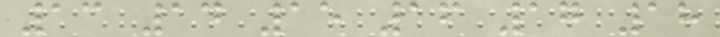13 14 15 16 17 18
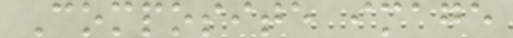Composite image
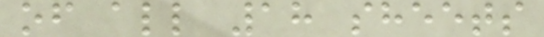of all 18 sheets
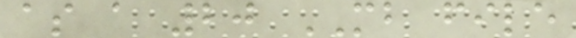as a 20 MB file
